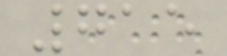715
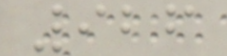926
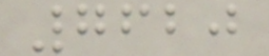7620
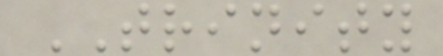TRINITY
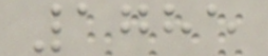1785
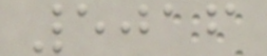5016
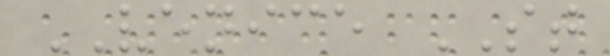VENICE ST
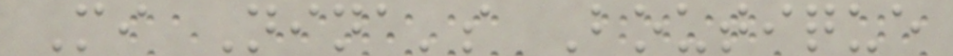Mi Nina's Boutique
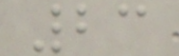23
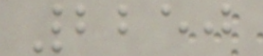2250
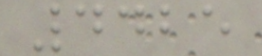4425
